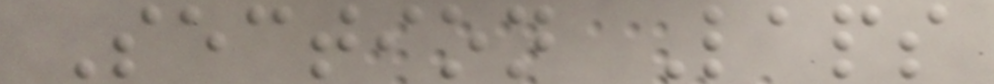Section Laps
